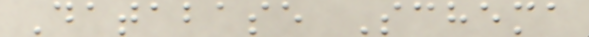Database Schema
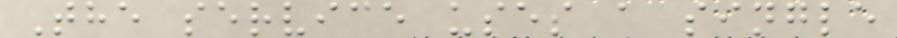The service uses a single
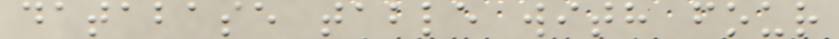database table with four
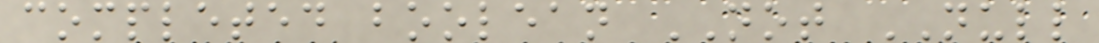completed boolean NOT NULL
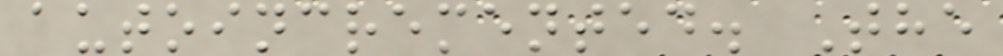autoincremented. The
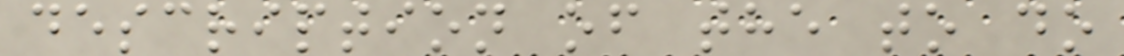description of the to do
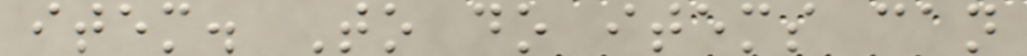item. To do items can
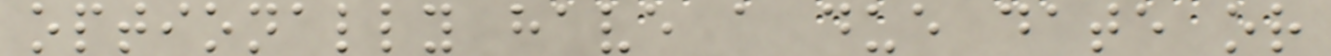optionally have a due date or
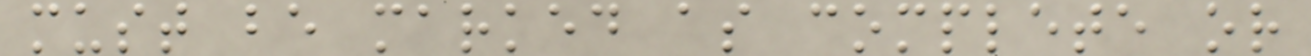must be marked as complete or
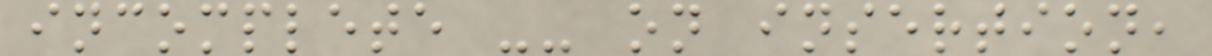incomplete -- on insertion,
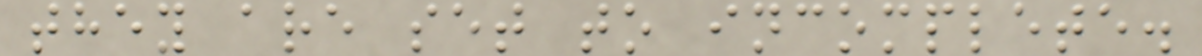they are set to incomplete.
